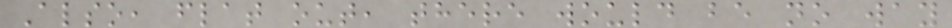Also, flat out, there would be no way
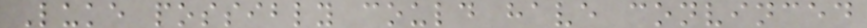Luke possibly could have convinced
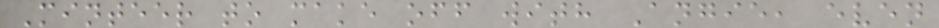Minteer to make off with Angie, even
